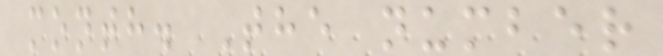month. The number
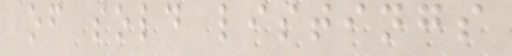of sold listings
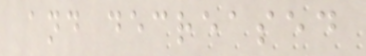and decreased
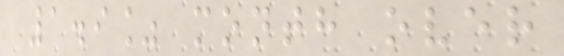1.9% month over
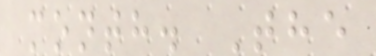month. The
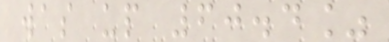was up 60.4%
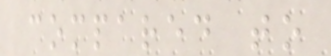compared to
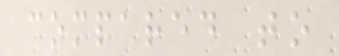compared to
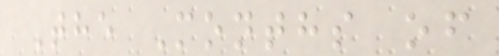The Months of
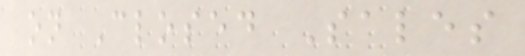on Closed Sales
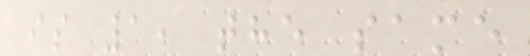is 1, the same
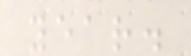year.
